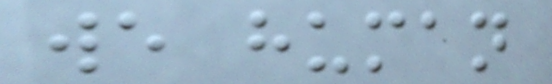we human
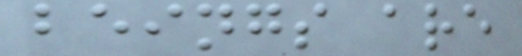beings are
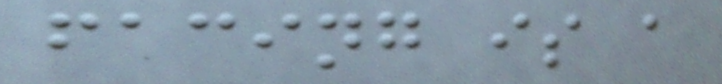facing is a
